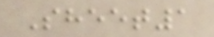Sheet1
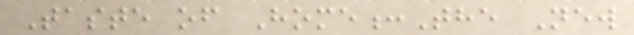Taste of Home:The New
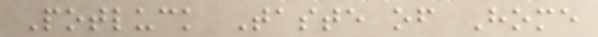Potluck Taste of Home
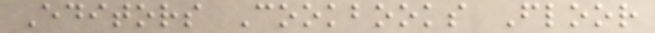Editors Cookbooks Floor
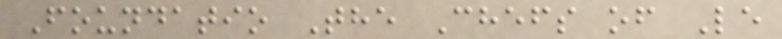Foundatio The Chefs of Le
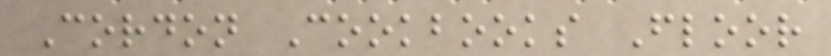Cordon Cookbooks Floor
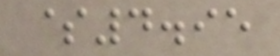$4.95
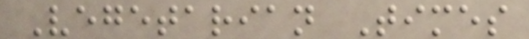Vegetarian Times
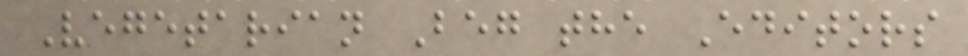Vegetarian Beg the Editors
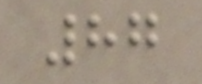87
